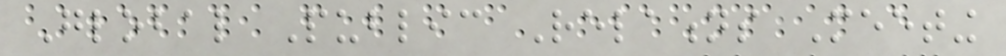Global Public Relations Meeting
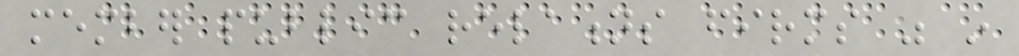member public relations firms was in
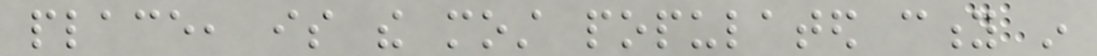place, is the most populated city in
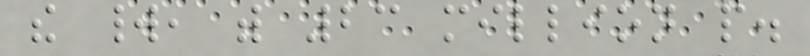the world, with 23 million people.
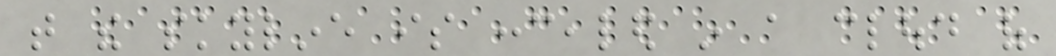that the skyline is concealed in a cloud of
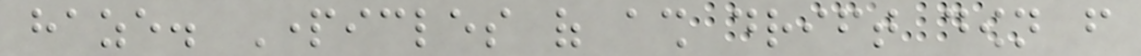haze. Particles of ash drift down from
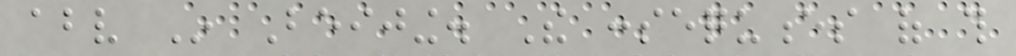above In Beijing. The consequences of this
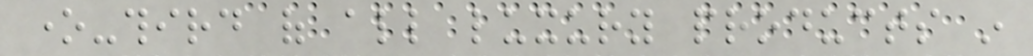one-third of all luxury products in
